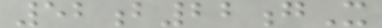52b22gX
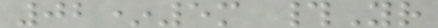02*5m #Yr
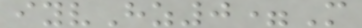iyvHz0=M
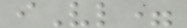iVl=
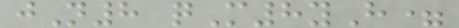jN8 qM8yH=
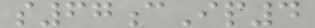s67cIp4
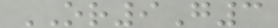OR9G3
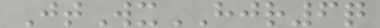JtWxHJR6q
